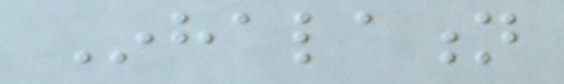Inhalation
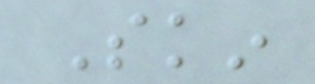Skin
